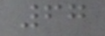67
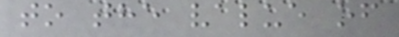to the value of
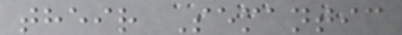their Semantic
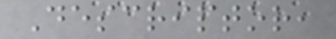Descriptor,
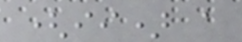(ii) a
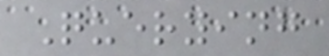Querying
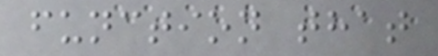function that
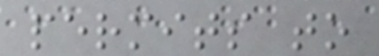permits to
